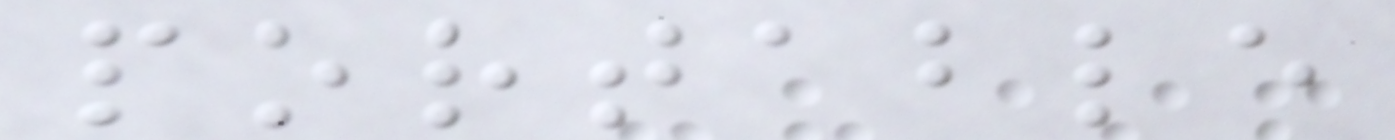portable
